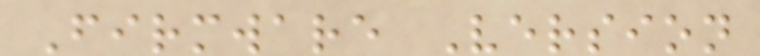Firmware Version
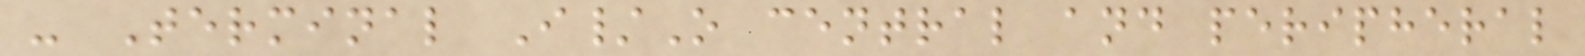- Terminal I/O central and peripheral
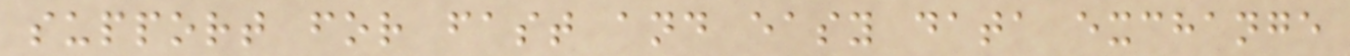support for fast and easy data exchange
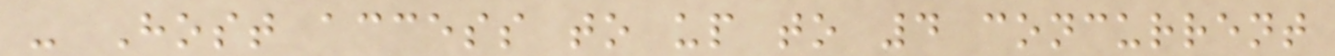- Host access to up to 4 concurrent
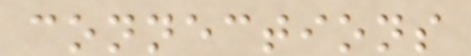connections
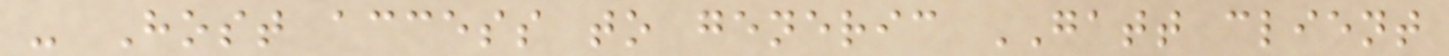- Host access to generic GATT client
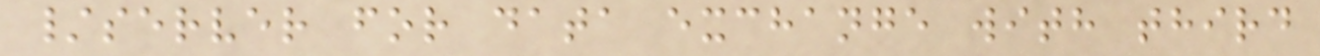/server for data exchange with third
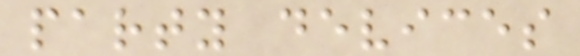party devices
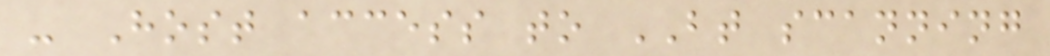- Host access to BT scanning
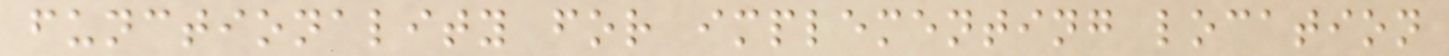functionality for implementing location
